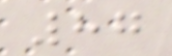87
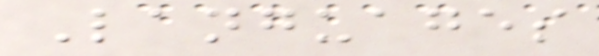Languages
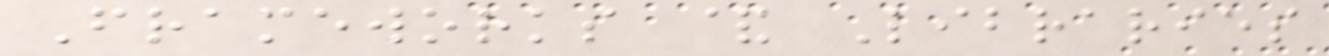Frameworks & Libraries
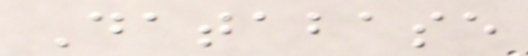Database
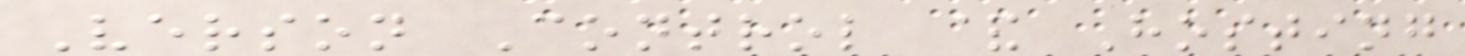Verson Control & Hosting
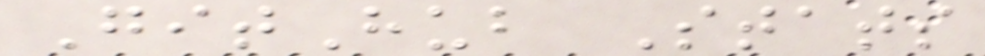GitHub Stats
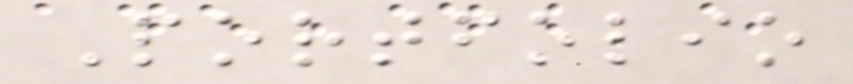Portfolio
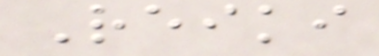Reiki
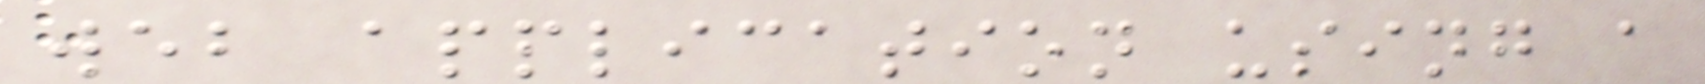web application using a
